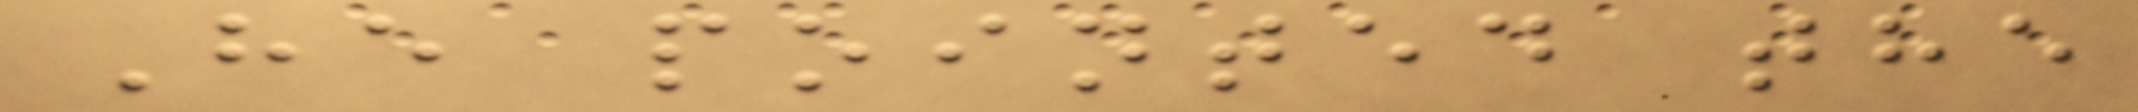He pointed the
